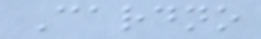Cardno
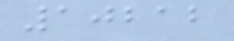10212
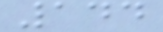144
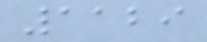1129
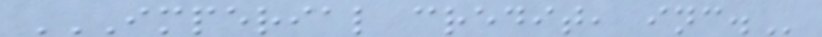IMPERIAL CREDIT, INC.
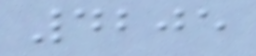4205
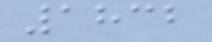1832
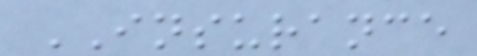INSURANCE
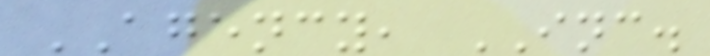AGENCY, INC.
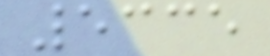5335
